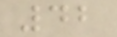42
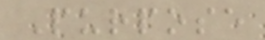Purpose
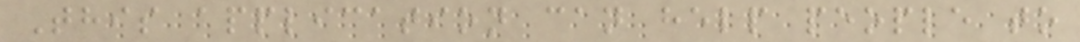This application can help people to
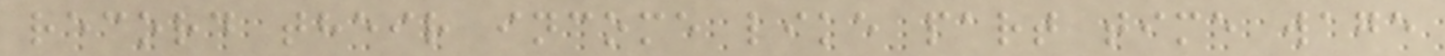record their income like part time wage
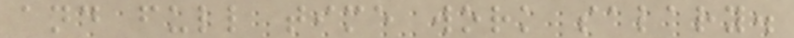and full time work salary.
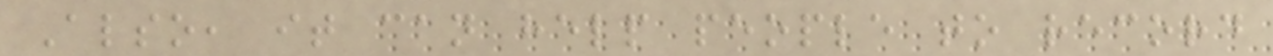Also, it can help people to record
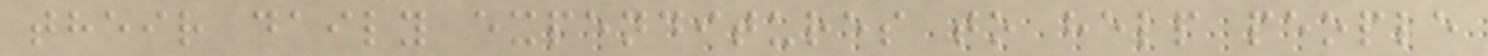their daily expenditures to help people
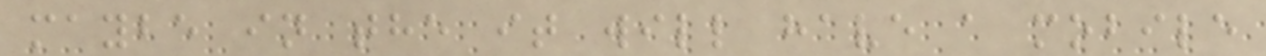maybe in the it will have a mobile
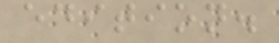edition.
